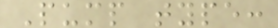Pump type:
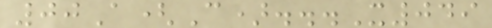00A(C)...X049
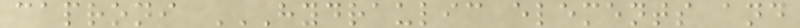caproni HYDRAULIC ELEMENTS AND
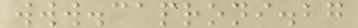www.caproni.bg
